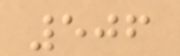506
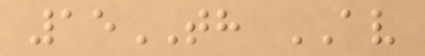15TH AV
